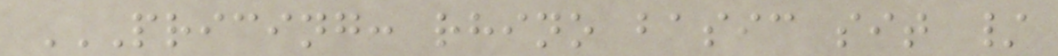PRICING: RHINO BASIC SIT /
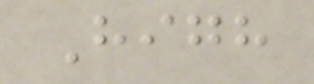High
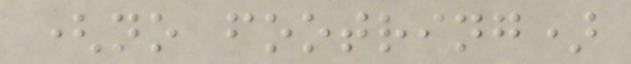(no footring)
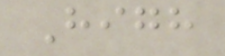High
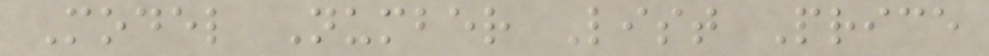Model Number List Price
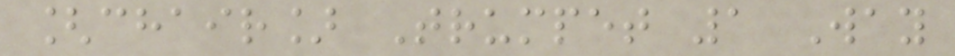[chair] Trumpet 1 Way
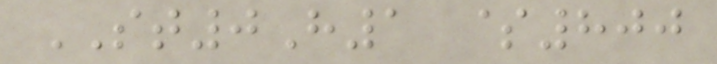ST0H1 $800
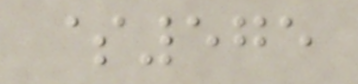$575
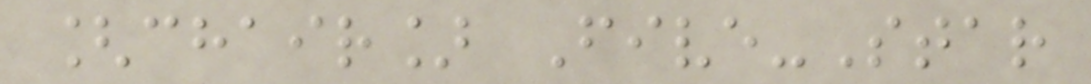[chair] Five-Star
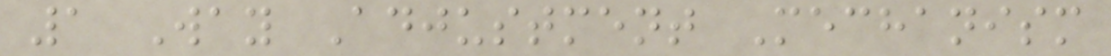1 Way Adjustment Mechanism
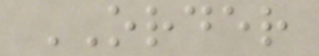ORDER
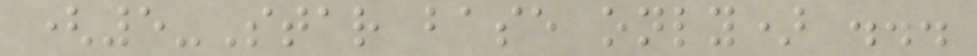(5-Star base only) ...
